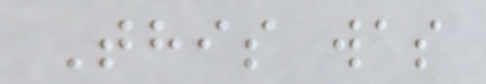This was
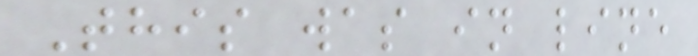This was in line
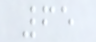65
